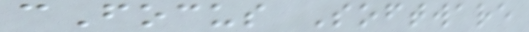cFocus Software
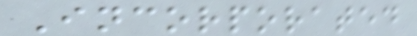Incorporated
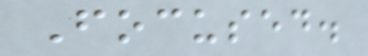Focused.
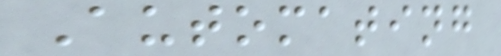Automating
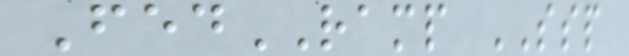FedRAMP SSP
